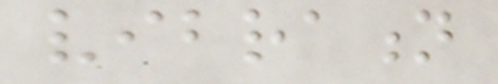vibration
